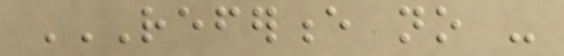REFERENCE NO -
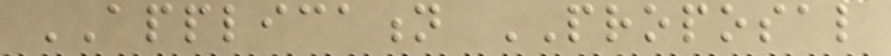APPLICATION PROPOSAL
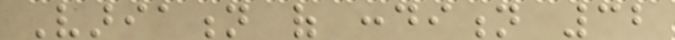Variation of condition 32
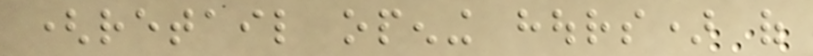(retail opening hours) of
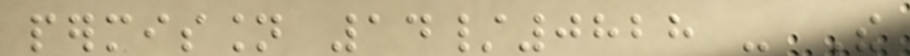permission 14/0828 - The
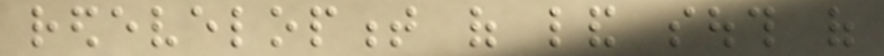redevelopment of land south of
